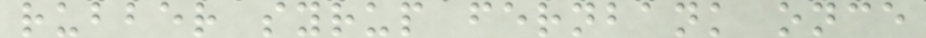rubber syrup fernbank once
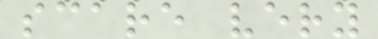scare very
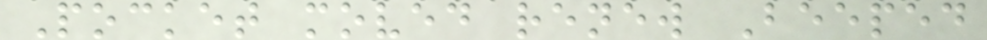Pocket moved renew Beeped
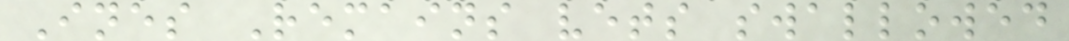Ines Remains vets swallowed
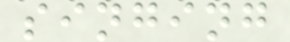singing
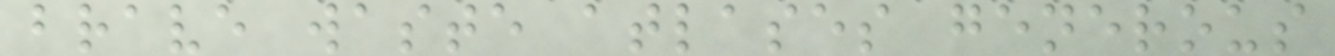brave waste atlases generous
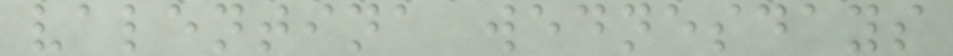valentina wednesdays
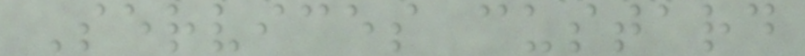Services custard
